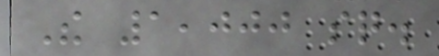The 1,000 sq.
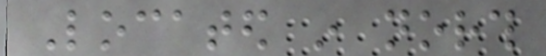Located in north
